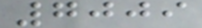7009
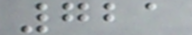721
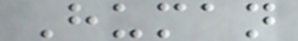Human
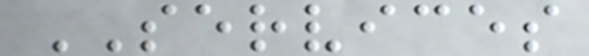SERVICES
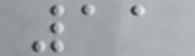11
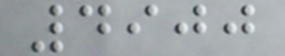4900
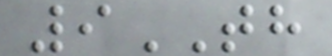9TH
